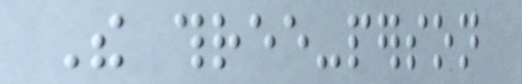The three-person
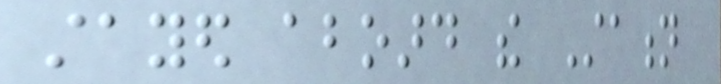stayed aboard the Station
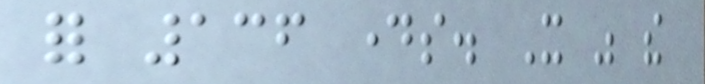for 136 days. It was the
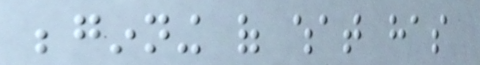beginning of what has
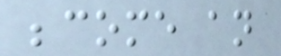become an
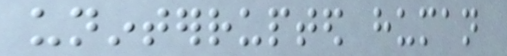uninterrupted human
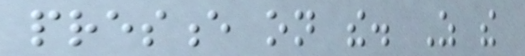presence on the. As the
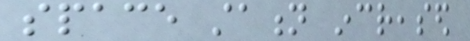space station increased
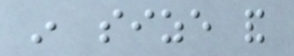in size and
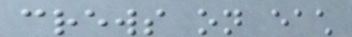crews on each
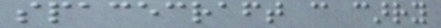spacecraft can carry
